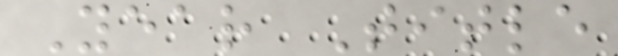Year Title
